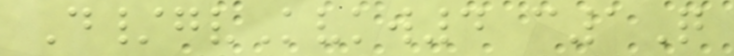D/gvKvkw4 c1Q
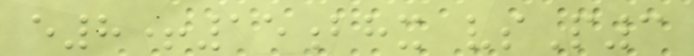e8+15bhx vsP3
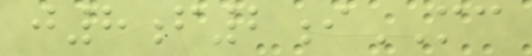j8f2iMC
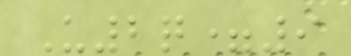U2q=9
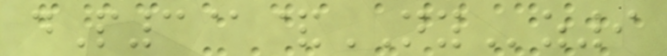dP3@&NYz9
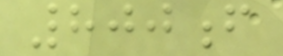800f
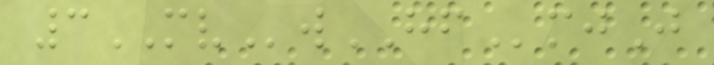3MVwHFmjJ
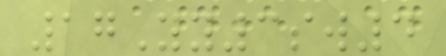17Yy3sw4
